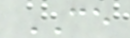CE
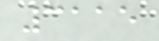3115
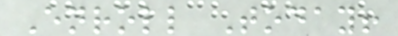Enroll Today!
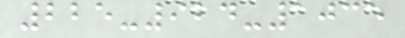225-924-1035
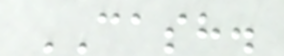CASH.
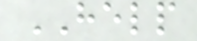HELP
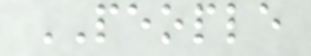PEOPLE
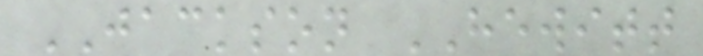JACKSON HEWITT
